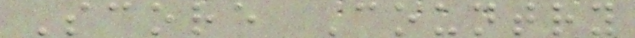Score Country
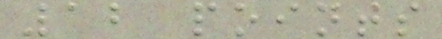12 points
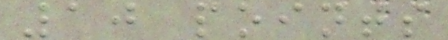10 points
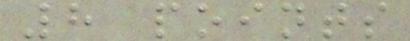8 points
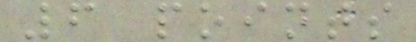6 points
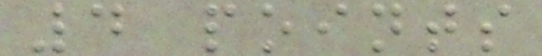4 points
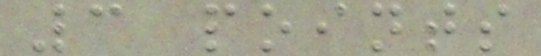3 points
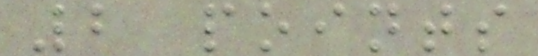2 points
